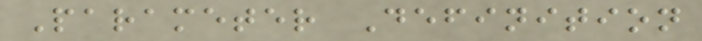Parameter Definition
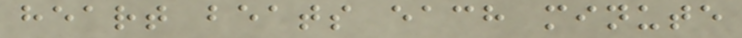heart beats each minute
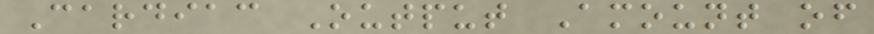Cardiac Output Amount of
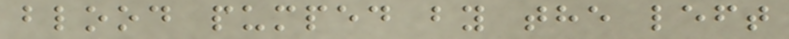blood pumped by the left
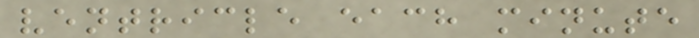ventricle each minute
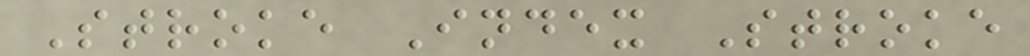Stroke Index Stroke
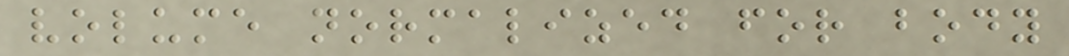volume normalized for body
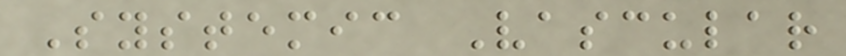Systemic Vascular
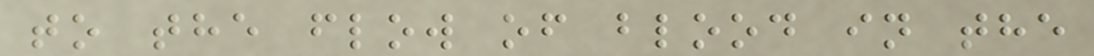to the flow of blood in the
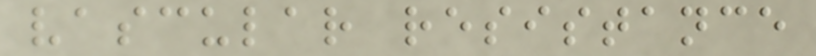vascular resistance
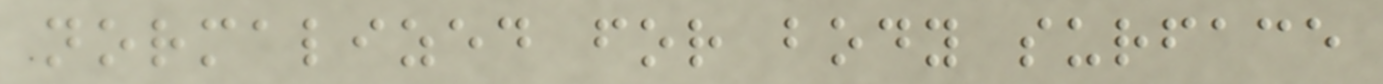normalized for body surface
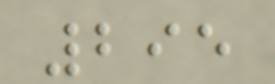295
